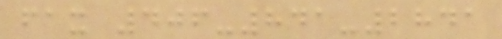fax 406-841-2841
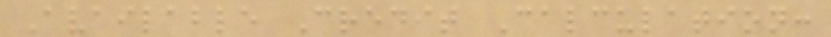Available Credit Calculation:
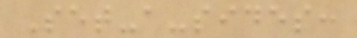Set-a-sides:
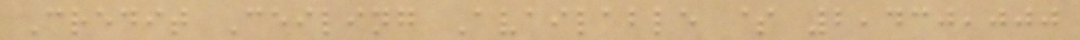Credit Ceiling Available $ 2,430,000
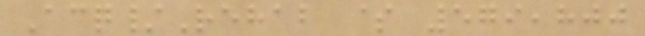Acq/Rehab $ 579,800
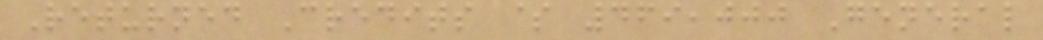Returned Credits $ 469,000 General
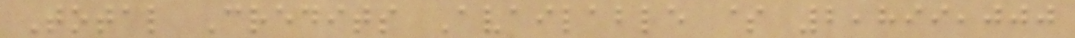Total Credits Available $ 2,899,000
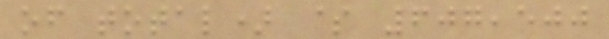of total) $ 607,500
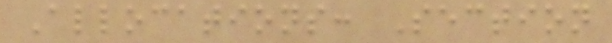Allocations: Section
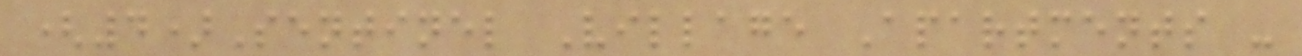(4)Sentinel Village Apartments -
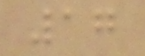17
